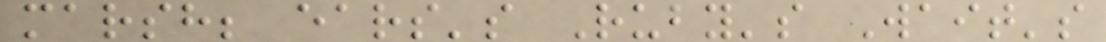marsh; ears's Ruby's Wait's
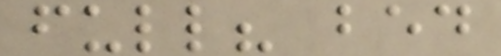full? bed
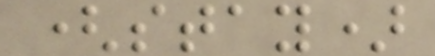(stay)
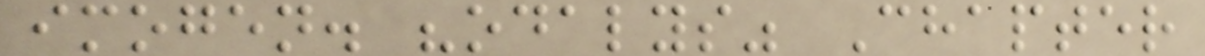imogen. "odalys" Chapter
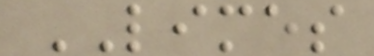LIMES
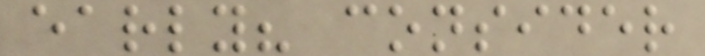early? consider
